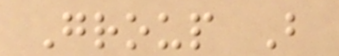Group B
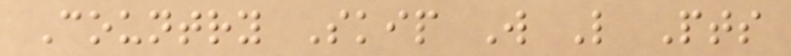Country Skip W L Pts
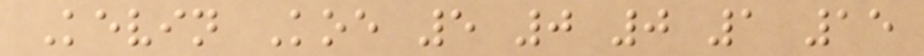Kevin Koe 5 0 0 1 15
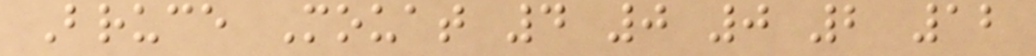Bruce Mouat 4 0 0 2 12
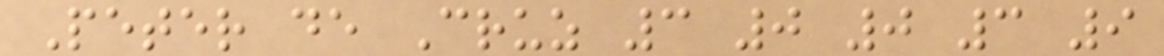Peter de Cruz 3 0 0 3 9
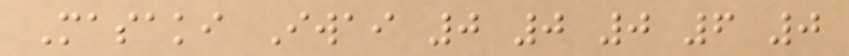Masaki Iwai 0 0 0 6 0
